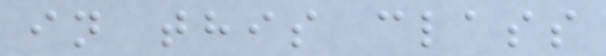in this class
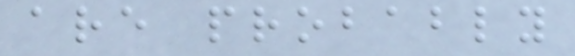are probably
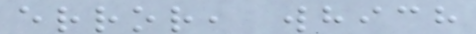error, which
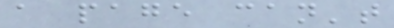a page can't
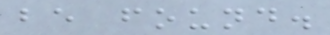be found.
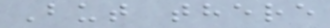But there
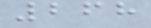268
